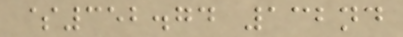$352.74 132nd
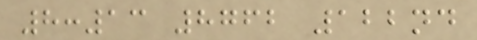8:13 8762 122nd
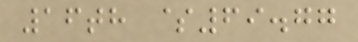16th $69.77
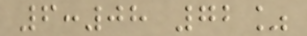6:08 72%
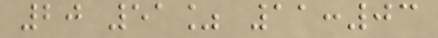20 51% 11:03
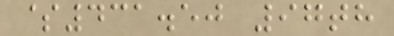$431.50 97th
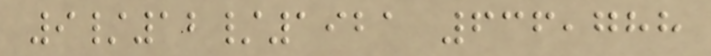9/12/1921 636,788
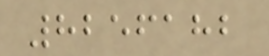8256182
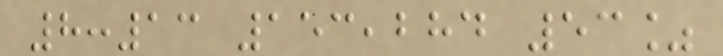8:13 153,284 53%
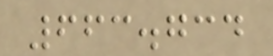663.734
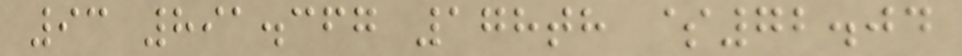93 891.367 178th $72.04
